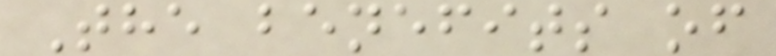The benefits of
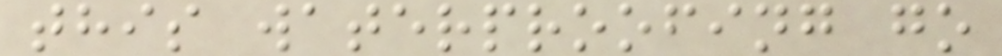this waterproofing go
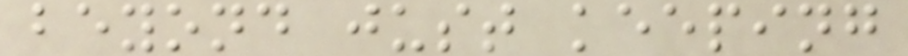beyond just keeping
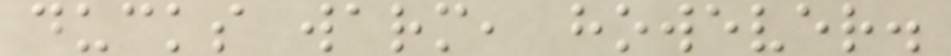ducks warm, however.
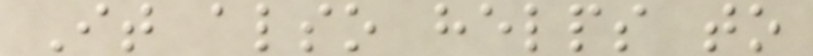It also helps to
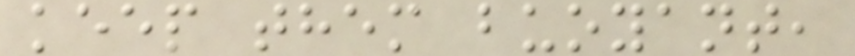keep them buoyant,
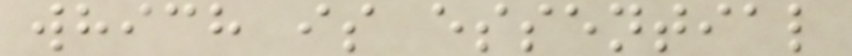which is essential
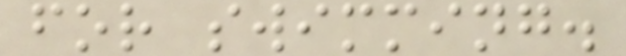for swimming.
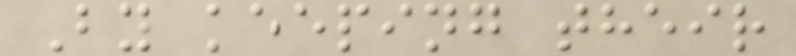By keeping their
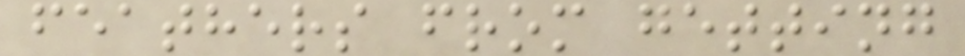feathers from getting
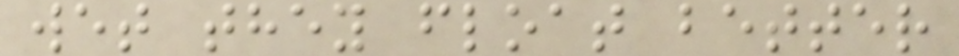wet they float better
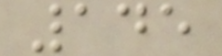145
